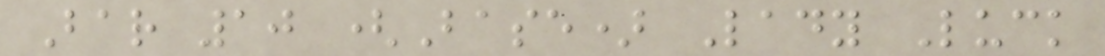Bar 10 (Base) Lady Luck
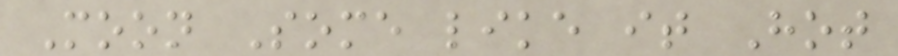Moon Some like it Hot
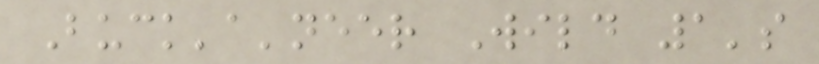Buck'a'neer Wild 1's
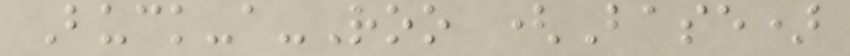Buck-a-Roo (Base)
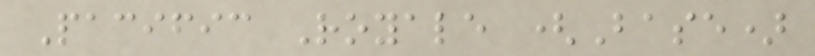Pacific Royale (Base)
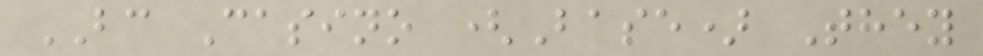BC Casino (Base) They
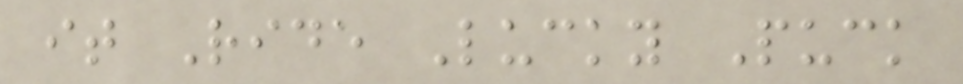it Ride Lucky Puck
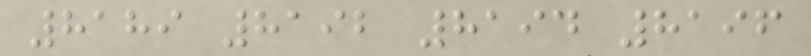8189 8192 8194 8196
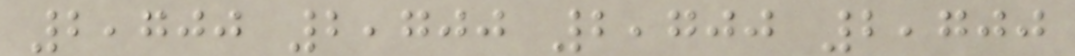2,700 2,700 2,700 2,700
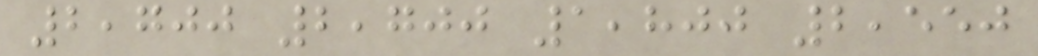2,700 2,700 1,800 2,550
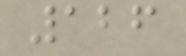126
